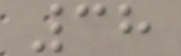38
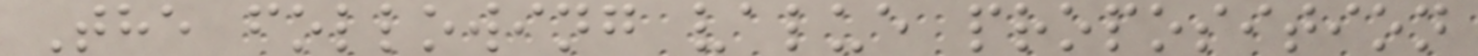The following value proposition
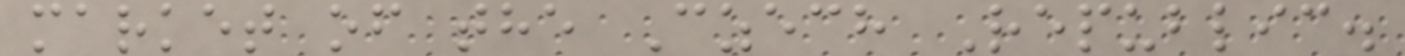market of the Czech Republic.
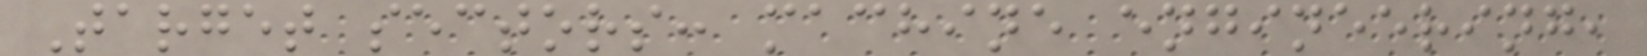Target sectors: machine engineering,
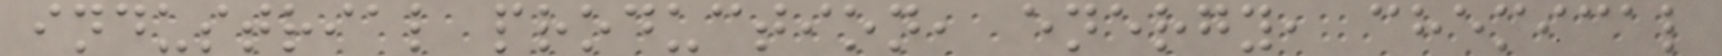industrial production, energy, chemical
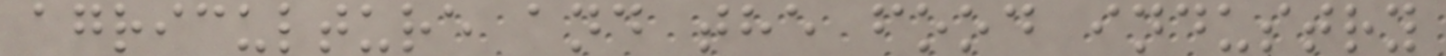agriculture and the food industry
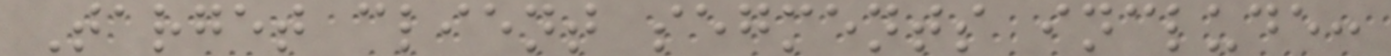Target client segments include:
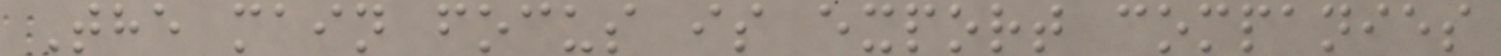The main focus is export companies
